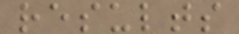results
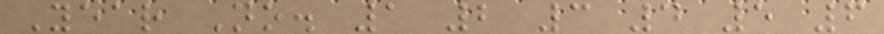Year No. 1 2 3 4 5 6
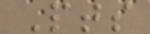Pts
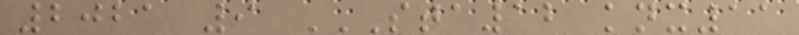2021 9 STA12 KNX11
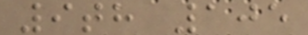9th 105
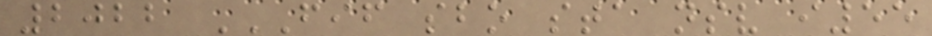2022 FIF SBO STA NSV I55
